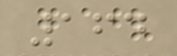164
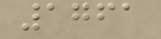1761
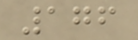176
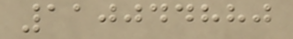110044880
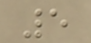5
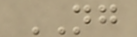NG
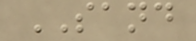SAND
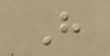H
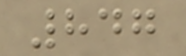847
